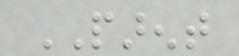PARENT
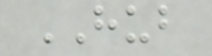HUB
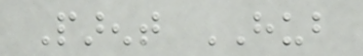Parent HUB
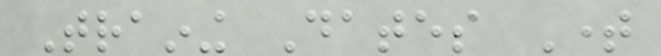Training Dates Time
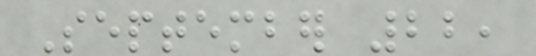September 22,
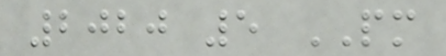2020 5 PM
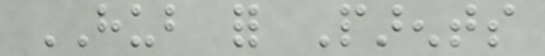HUB for Parents
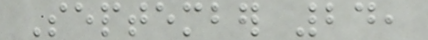September 24,
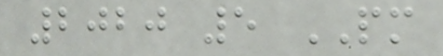2020 5 PM
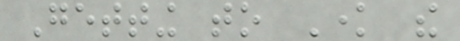Getting to Know the
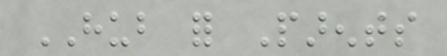HUB for Parents
